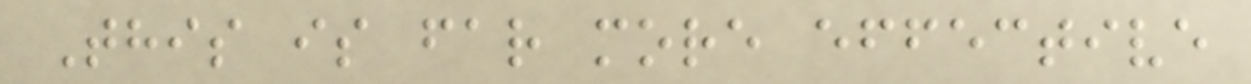This is far more effective
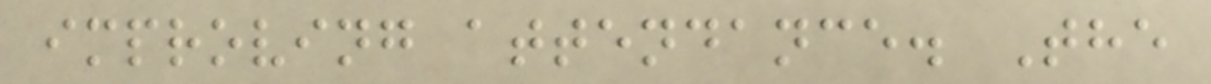improving attendance. The
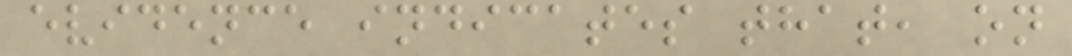evidence indicates that, on
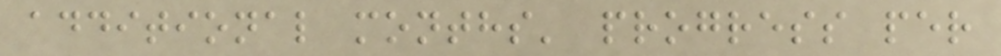additional months' progress per
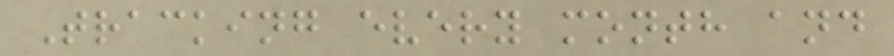Tracking every month and
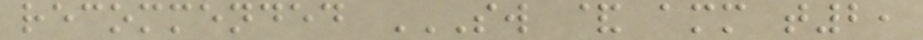recommended SW & AMM T2,
